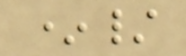*/
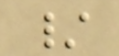/
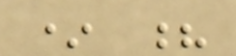* ?
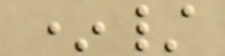*/
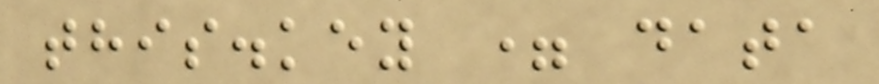this.key = data
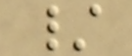/
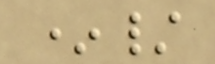*/
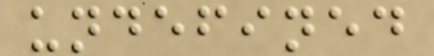undefined
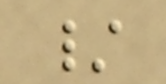/
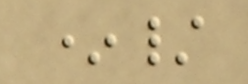*/
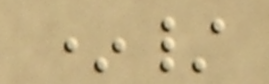*/
